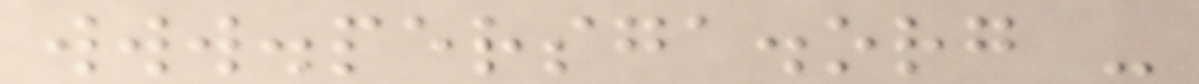www.persga.org -
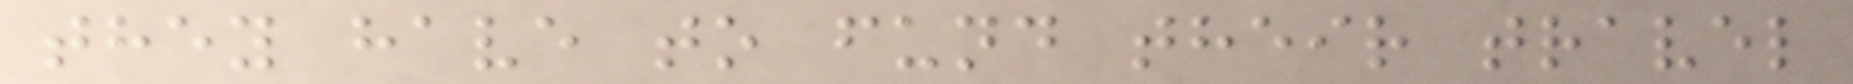they have to fund their travel
